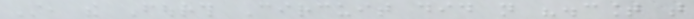Still, the Fourth Circuit did not "discount that
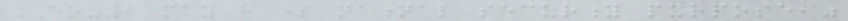EO-2 may have some national security purpose,"
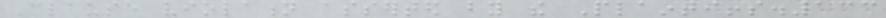Clause violation asserted by the Plaintiffs.133
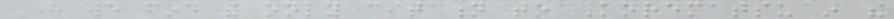Here we find the only citation to Korematsu in the
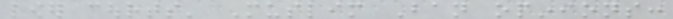lower courts' Muslim Ban opinions:
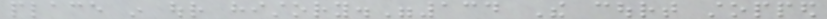place in our history."134 The court stopped
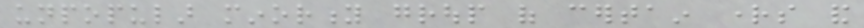unpopular minority group of certain rights and
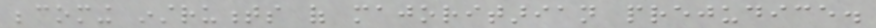becoming instruments of majoritarian prejudice.
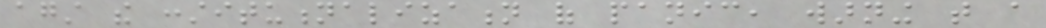against the constitutionalization of panic, warning that a
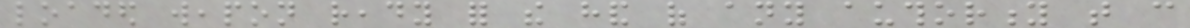loaded weapon ready for the hand of any authority that can
